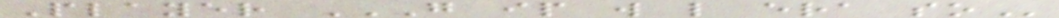Player G IP W L ERA SO
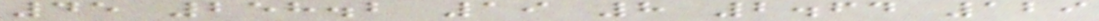45 258.2 19 8 2.64 129
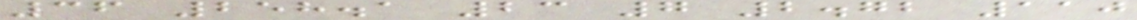36 258.1 23 7 2.72 110
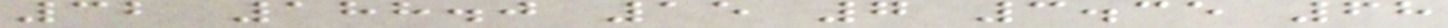32 188.0 15 7 3.35 68
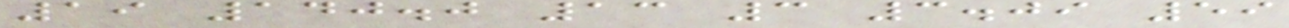19 140.0 13 3 3.09 59
